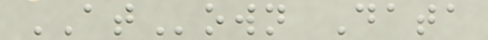ATown Data
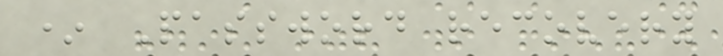* Password recovery
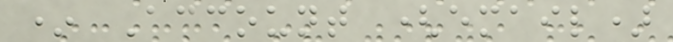* Account (email)
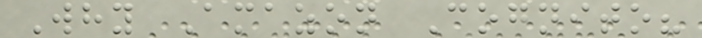Why Amazon Cognito?
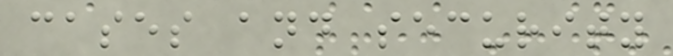cases and security
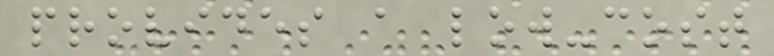provides a low-cost
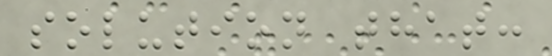solution that:
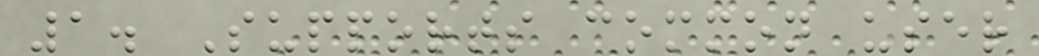1. Supports common user
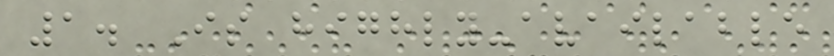1. Is highly-available
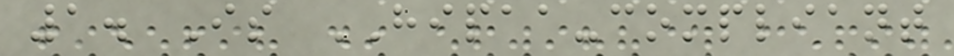1. Is HIPAA-compliant
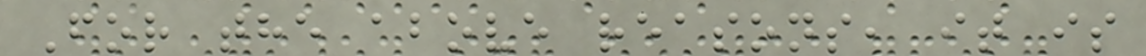For the above reasons, it is
